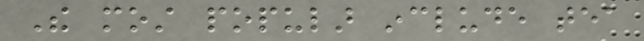The most popular include tea
